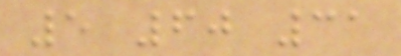5 60 31
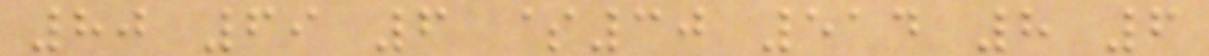80 69 6 $30 514 8 6
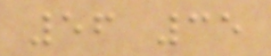56 35
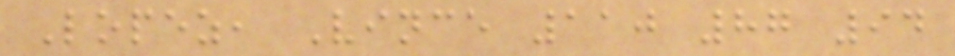Lopez, Vince 110 87 94
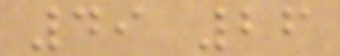49 26
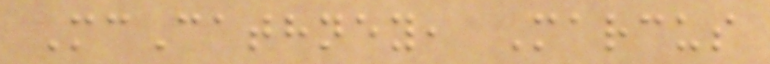McCathney, Marcus
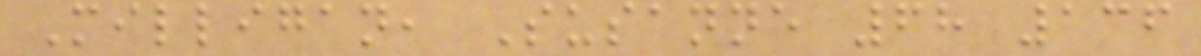Milligan, Susanne 68 136
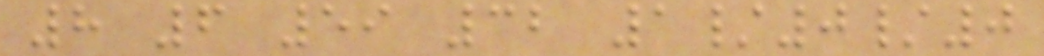8 6 59 32 1/0/0
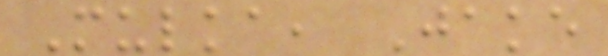Mulka, Jake
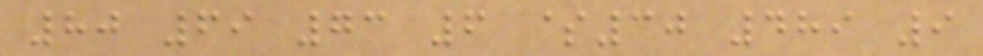80 69 73 6 $30 489 9
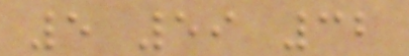5 59 32
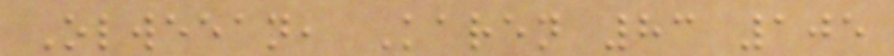Olweean, Karen 83 105
